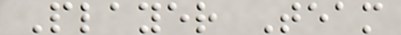Player Team
